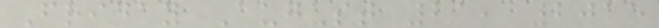Friday August 21, 2015
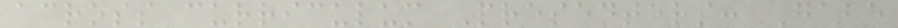across curriculum Presenters: Gabe
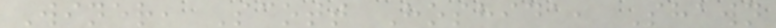Winer, Scott Hoshida, Shawn
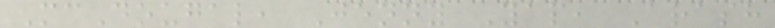McDougal, Jenny Yap, Arash
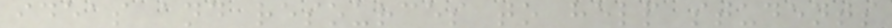ideas and resources to help students
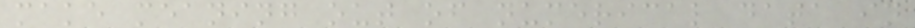make meaning out of numerical data in
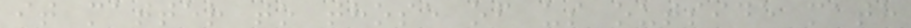it matter to those of us outside math
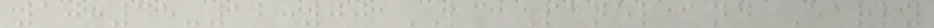10:45-12:00 LC Panel and Early
